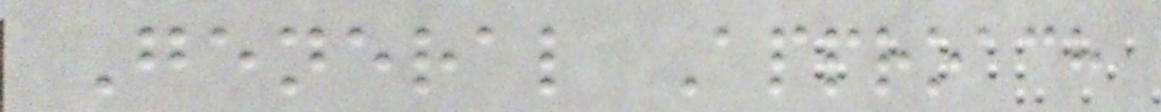General Approach
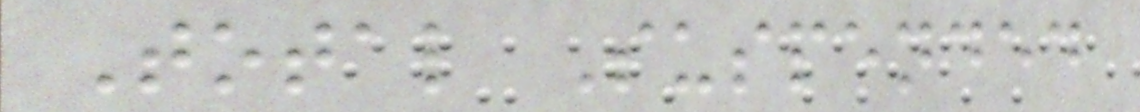Total Suspended
